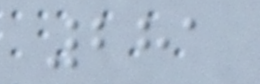281
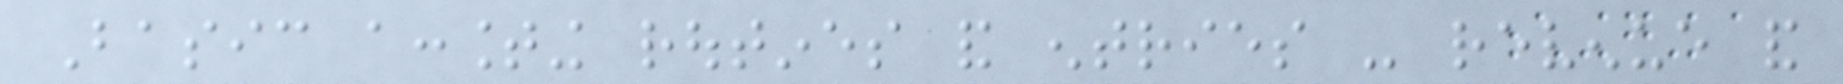Basic accounting routines and entries - revenue and
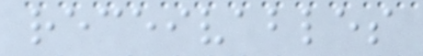receivables
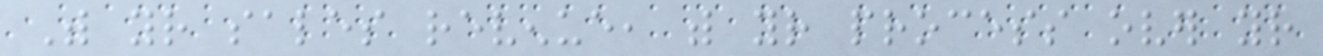With your sales revenue, with your process over your
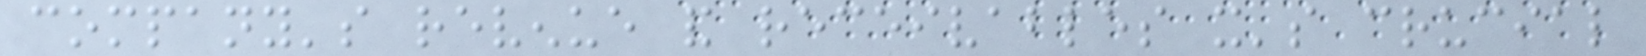company's revenue and receivables it's crucial
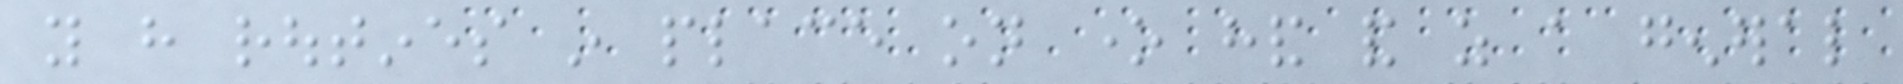you have routines in place on one hand and as a general
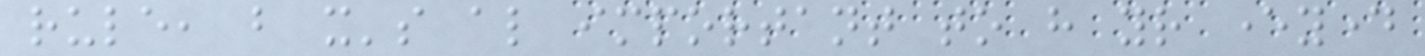rule, but it's also important to have your everyday
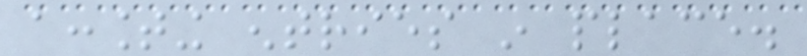accounting entries in place.
